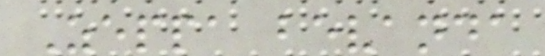Zeppa bevanda
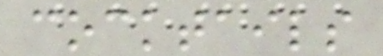cocktails
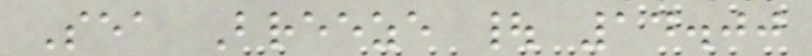Sea Breeze | 14.00
